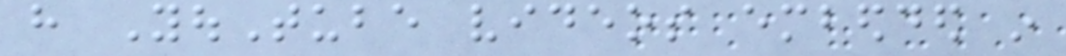have YouTube videos embedded in
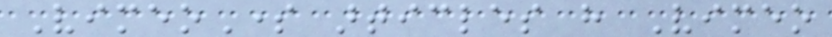VimeoSome articles have Vimeo
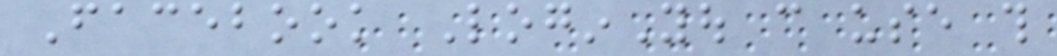Facebook LoginYou can use this
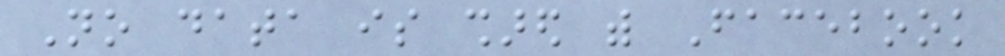No data is shared with Facebook
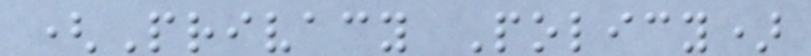(Privacy Policy)
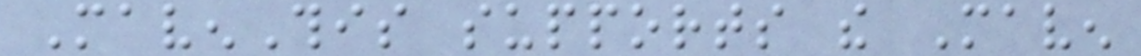MavenThis supports the Maven
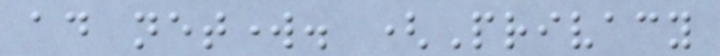ad network. (Privacy
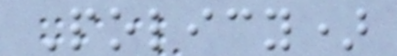Policy)
